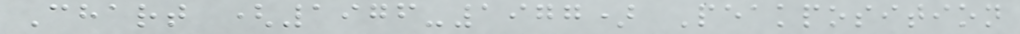Chart (1976-1977) Peakposition
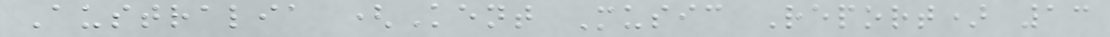Australia (Kent Music Report) 13
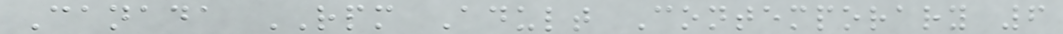Canada RPM Adult Contemporary 6
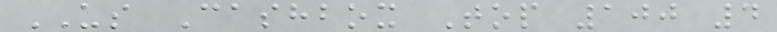US Cashbox Top 100 4
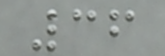36
